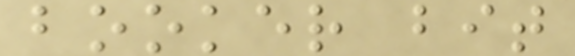booker bit
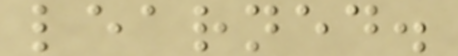learned.
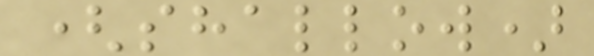(shallow)
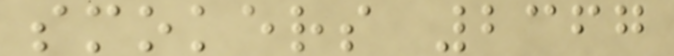smokers 2367
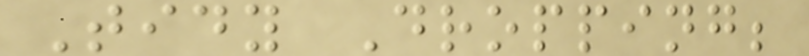Tidy Dropping;
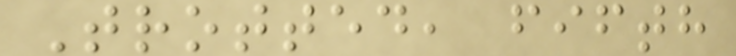Trotted, fifth
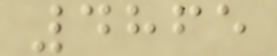4865
